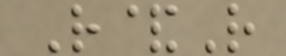R&R
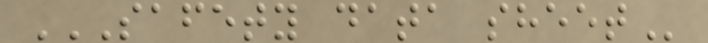SAFETY DATA SHEET
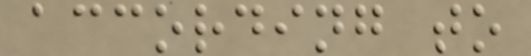according to
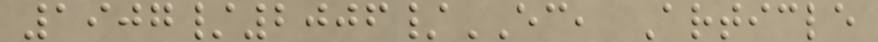1907/2006/EC, Article
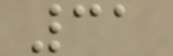31
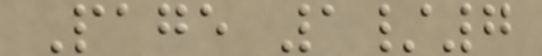Page 1/7
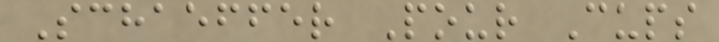Schaeffer Pour Cups
